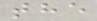the
